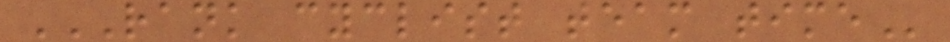RANK CYCLIST TEAM TIME
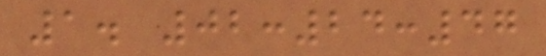1. 02:24:47
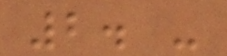2. -
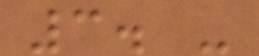3. -
